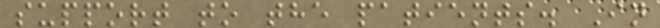support to the patients. In
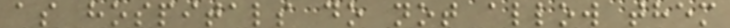as hospitals do not allow them
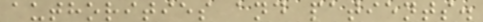authorities and patients.
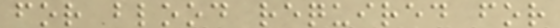for blood required for
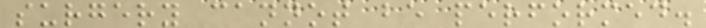surgery cannot be performed.
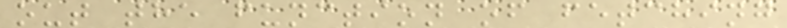out the function of fetching
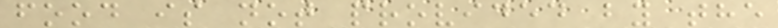food is not provided by the
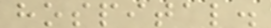hospital.
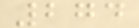274
